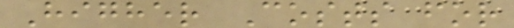Higher Costs for
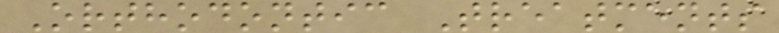Orthodontic Treatments
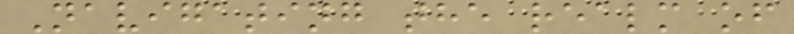Navigating the realm of
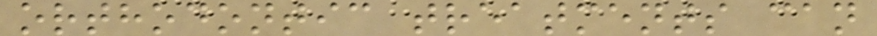orthodontic treatments can
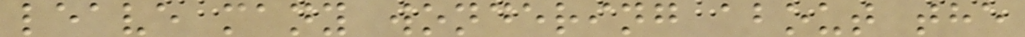leave many wondering about the
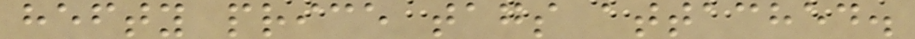hefty price tags attached.
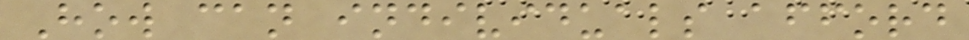How can individuals afford
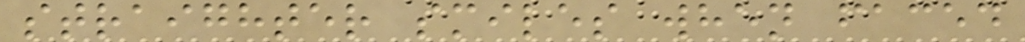straighter smiles when faced
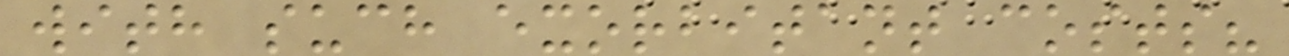with such exorbitant costs?
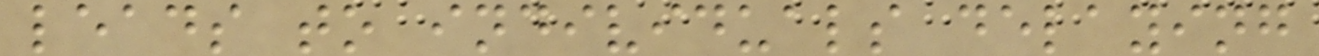leads to individuals delaying
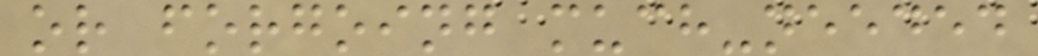or forgoing much-needed
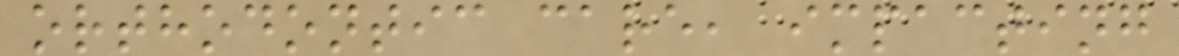orthodontic care, impacting
